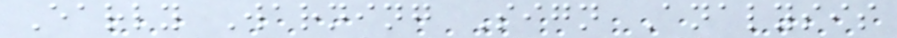Early Warning Sign Analysis
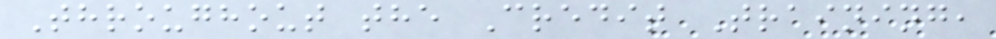Throughout the Credit Training,
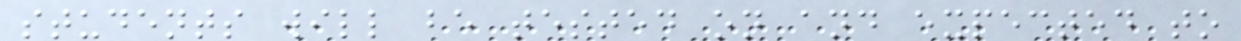students will be tested on and expected to
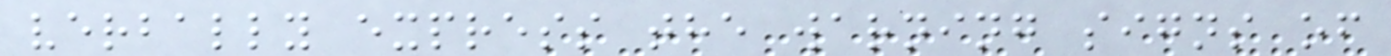verbally express the warning signs of
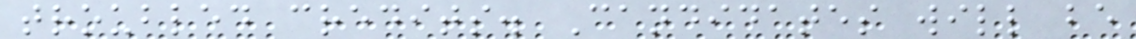troubled credits. Candidates will be
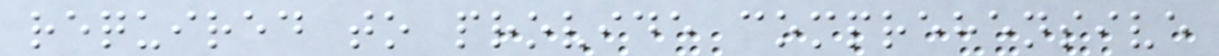required to provide comprehensive
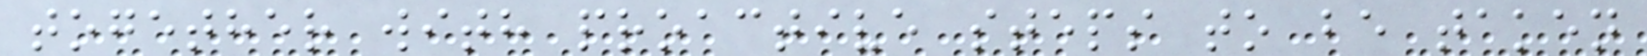together with proactive steps to be taken
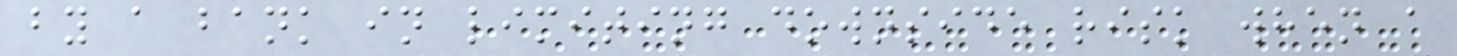by a bank in limiting downside risk when a
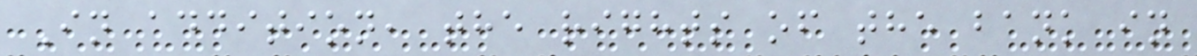In addition, the rights of the bank in
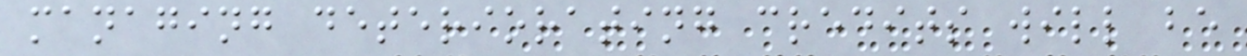managing deteriorating credits will be
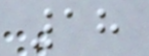18
